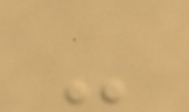-
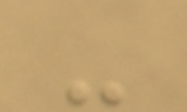-
